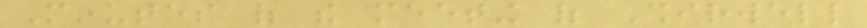Minutes of the meeting of Shirwell
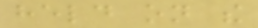held on the
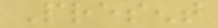Present
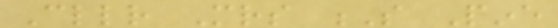Cllr Mrs S Pine
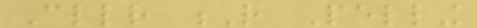Cllr R Pelling
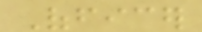Officer
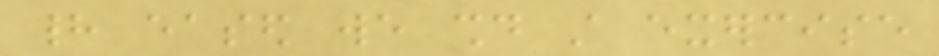had eased we should still exercise
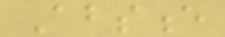Absence
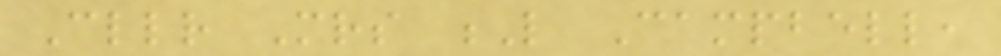Cllr Mrs L Campbell,
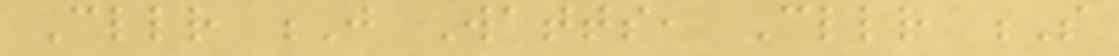Cllr J Watts, Cllr S
